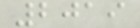2019
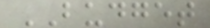BUDGET
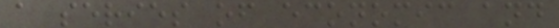a series of economic and
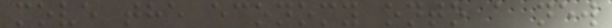move the economy onto a new
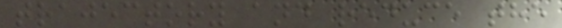trajectory and reduce the
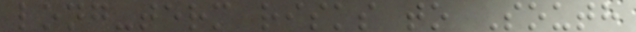long-term risks to South
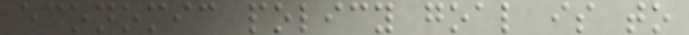economic policy goal is to
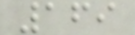169
